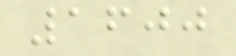1600
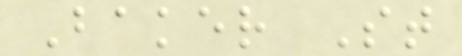Baker St
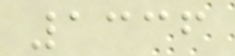1336
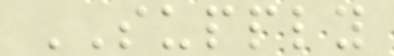SUPPLY
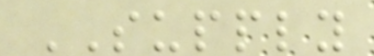SUPPLY
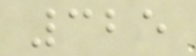325
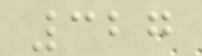327
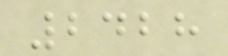2428
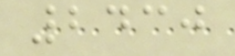2430
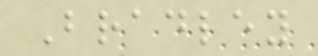Bradley
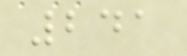241
